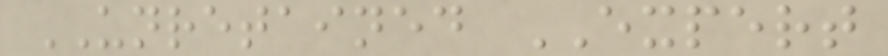UNRETAINED EXPERT
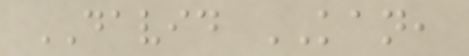DAVID KAN,
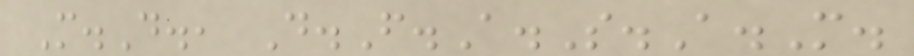M.D., D.F.A.S.A.M.
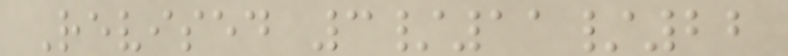Revised 3/11/22
